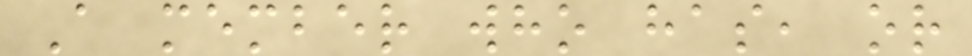A member who has, or
